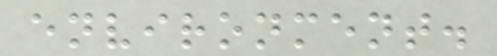environment.
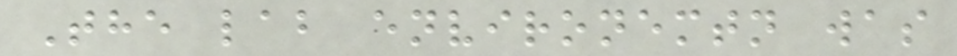The lab environemtn was
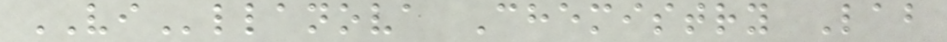VIllanova Chemistry Lab
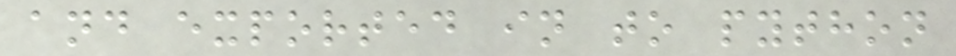and exported in to python
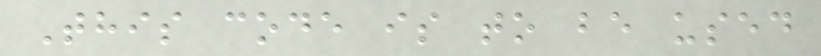This code is to be used
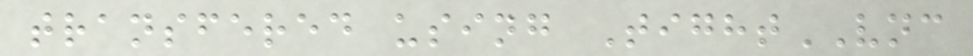transfered using TightVNC
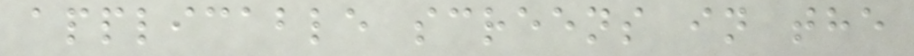applicable screens in the
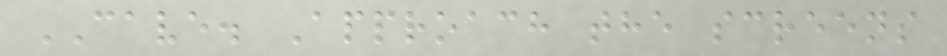CAVE. Approach the screens
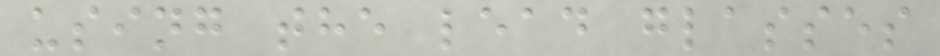using the lead glasses
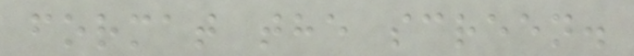format the screen.
